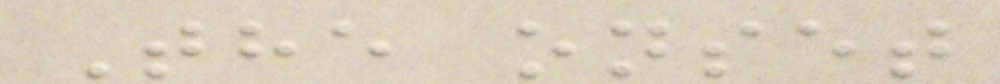The onset
